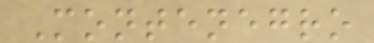Montenegro
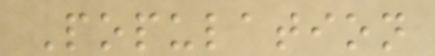Population
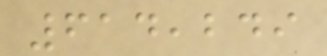614,249
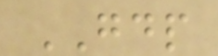GDP
